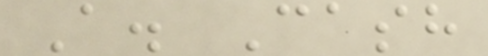A. Cash
